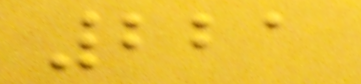221
